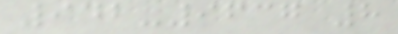942-9637 8
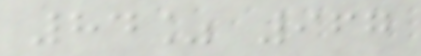84% 967
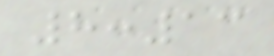8:13
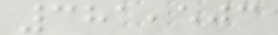381,503
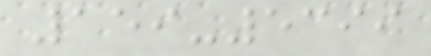159-5399
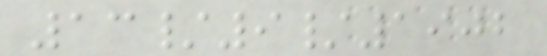13/9/1902
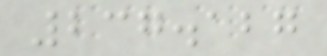237.127
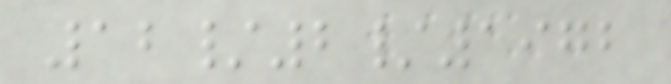12/2/1972
